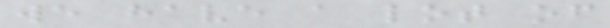we have a lot of
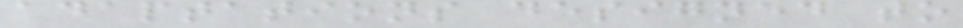adaptations designed to
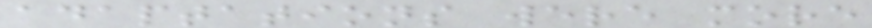adaptations were more
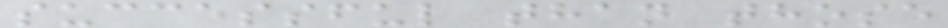successful than those
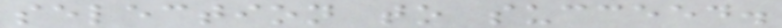selection to succeed.
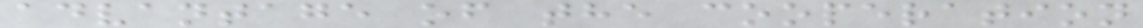advantage of the cooperation
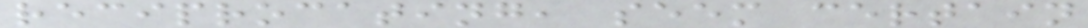reciprocating, seem certain
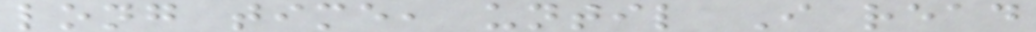long time, until I read
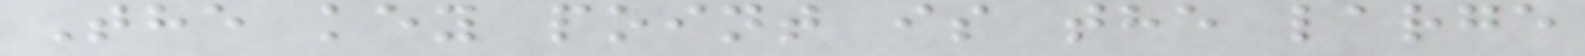The key point is the large
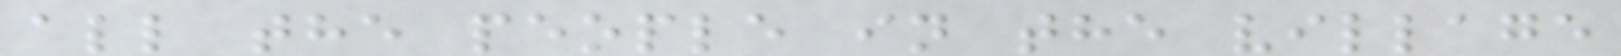all the people in the village
